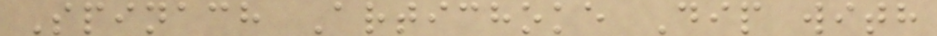Spinach Artichoke Dip with
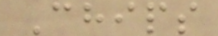Chips
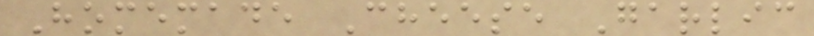Homemade Cheese Garlic
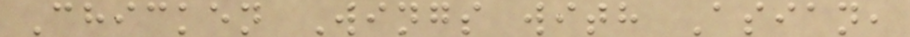Chicken Wings with Asian,
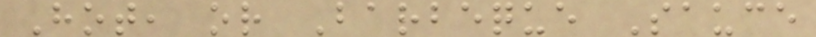Hot, or Barbeque Sauce
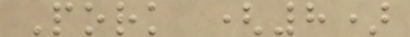Pork (8)
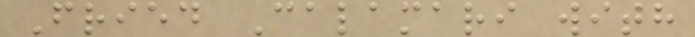Fried Calamari with
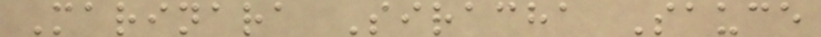Marinara Siracha Sauce
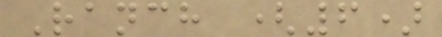Ranch (6)
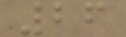26
